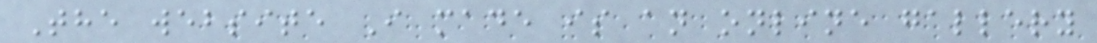The website I made is an online gallery
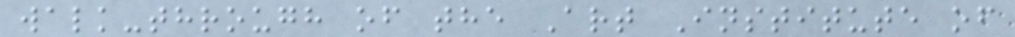walk-through of the Art Institute of
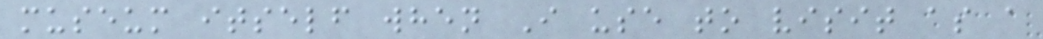museum itself when I use to visit as a
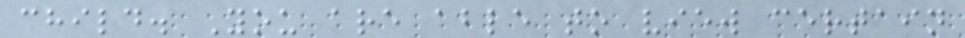child. You are able to view certain
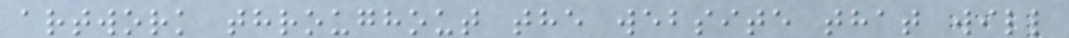artwork throughout the website that will
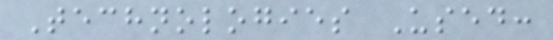Technologies Used:
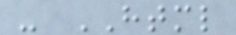- HTML
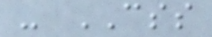- CSS
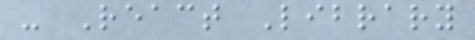- React Library
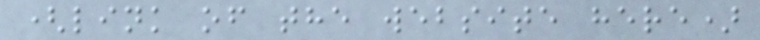(link of the website here)
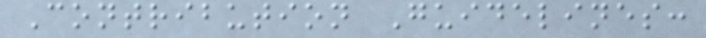Contribution Guidelines:
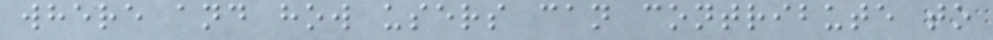where and how users can contribute to
